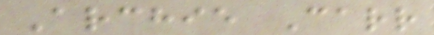Archie Carr
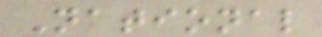National
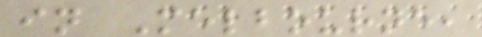in Melbourne,
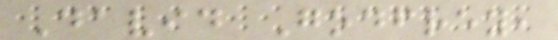David Godfrey,
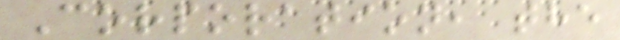Corporation, the
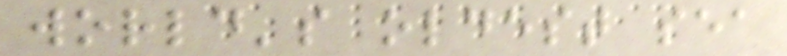world's oldest sea
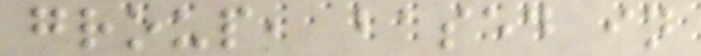group, based in
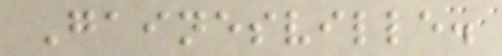Gainesville.
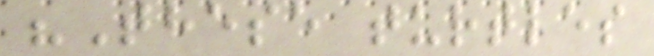"These turtles
